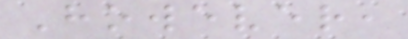However,
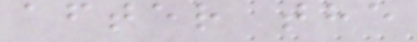after the
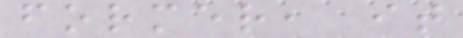former, it
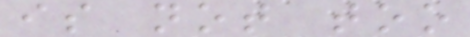is not too
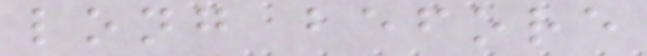long before
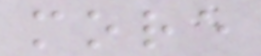more
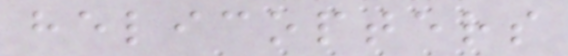helicopters
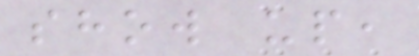show up,
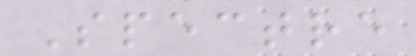Spectre
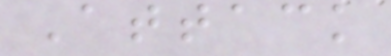Attack
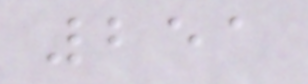251
